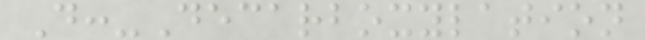D:-Decarboxylation
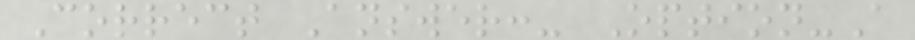Correct Answer:- Option-A
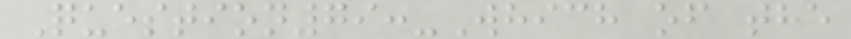Question79:-Which of the
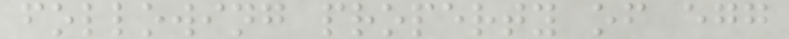following property of egg
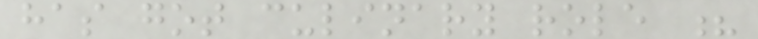has got culinary role ?
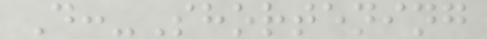D:-Shortening
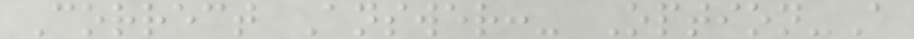Correct Answer:- Option-A
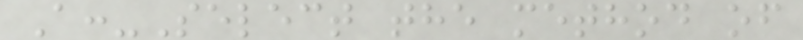A:-Select the method of
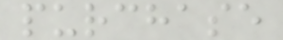purchase
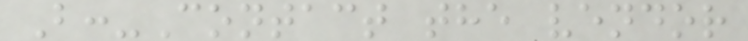B:-Contact the vendor
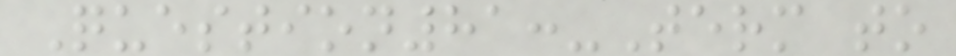Question81:-Term to
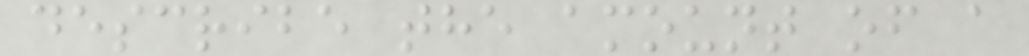describe the amount of a
